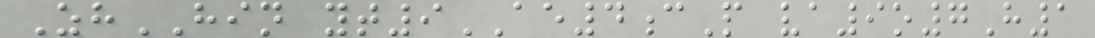ZhHIN yt9AE4cP va9o7H1
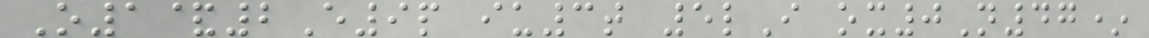O1&2E9p iu3t 5lI ox0N47*
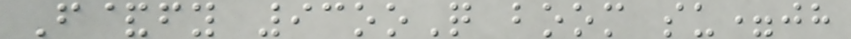F&fy 93ooQ boom su=jh
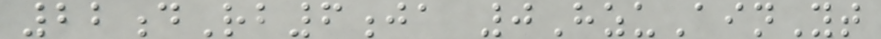22dRb6ja 0HzuAinYt
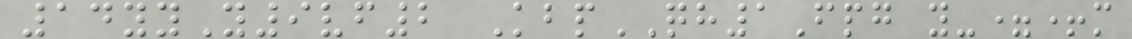14yyY9vf2 KbpQH1Fpg y-=+m
